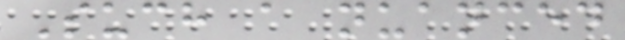Such a nuanced
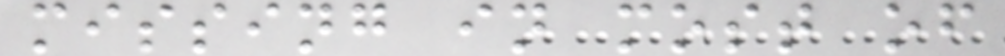missing in most of
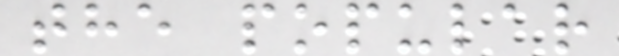the popular
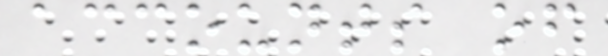accounts of
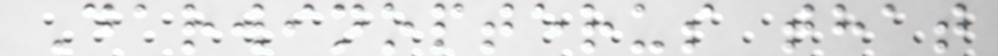Darwinopterus that
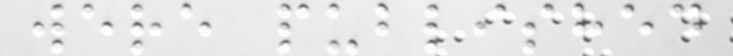were published
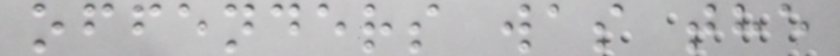offenders was the
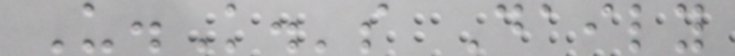U.K.'s Daily
